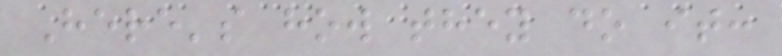Here's how they do it:
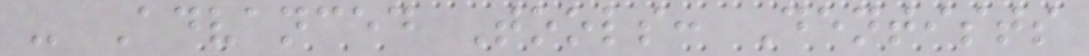- Advanced Tools: Dentists
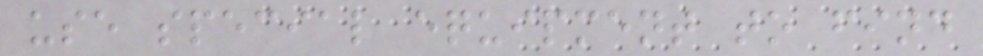use special equipment to find
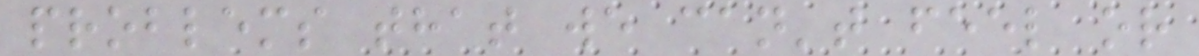problems that we can't feel or
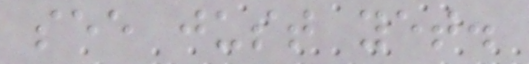see just yet.
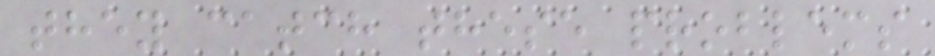they catch these problems
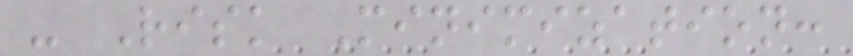- Risk Minimization:
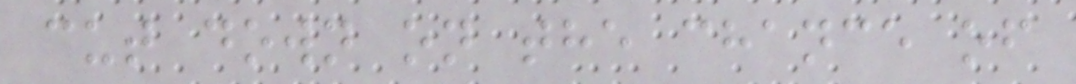cut down on the chance of
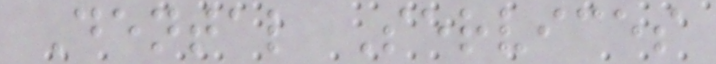Dental Services
